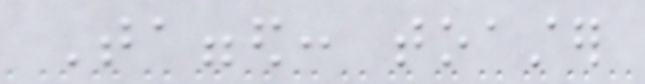Tagged: toaster
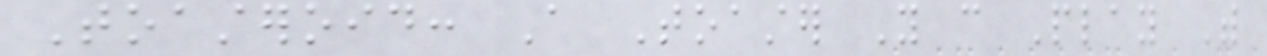Toasteroid: A Toaster You can Play With
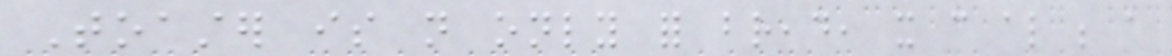Toaster is not only for bread, it can also be a
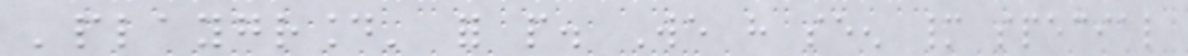'playground' for people. We have seen many special
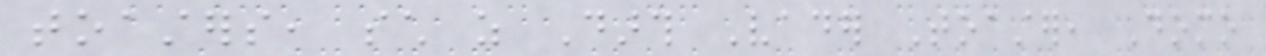toasters, such as Darth Vader Toaster, Domo
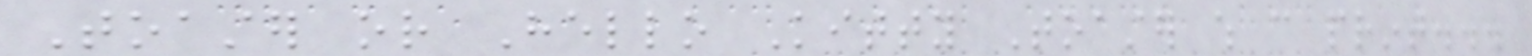Toaster or Hello Kitty Toaster which can print...
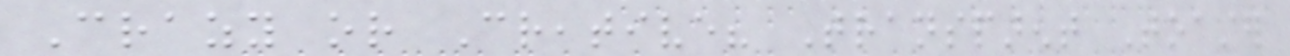Crazy or Creative? Transparent Toaster
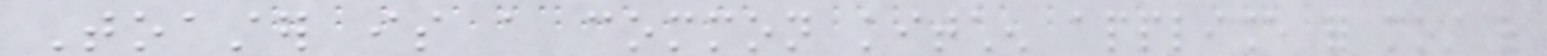Toaster is a common kitchen appliance for most of
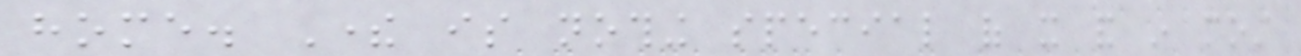home. There is nothing special of it and in most
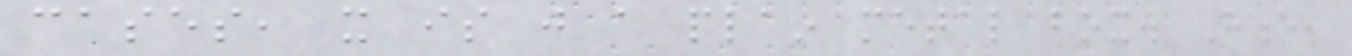cases, it is just a plain metal box. Hence,
